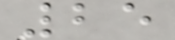25
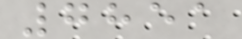7851
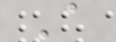A
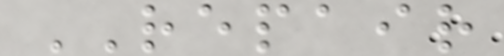REPAIR
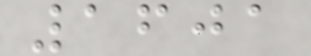1601
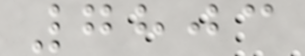7803
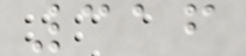316
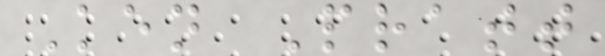Ken Pratt
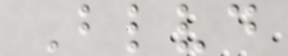Blvd
